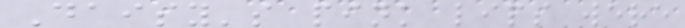Daisy's pink lips were
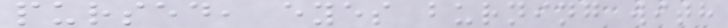pursed, eyes burning with
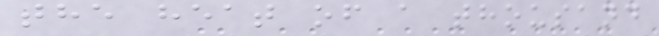the heat of a thousand
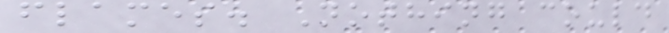flames. Nothing could
